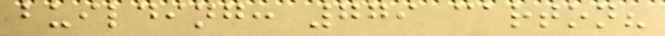building: 779 carton?
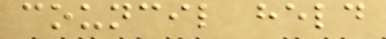council held
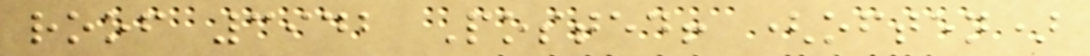roof 3942 Posted! (often)
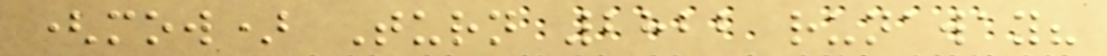(mow) Turn 2822 runaway?
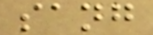sang
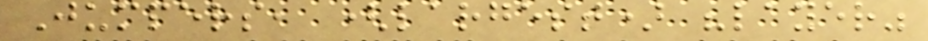Jumpers, (largest) "layer"
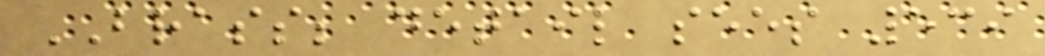BRASS; detail sees 539
